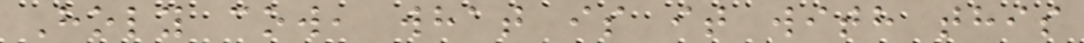Holy cow, what is it with this
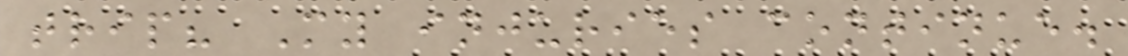trip? My injuries continue.
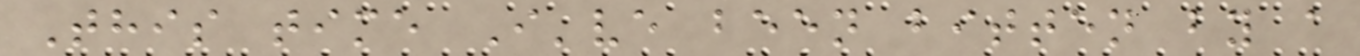This time I've been bitten by a
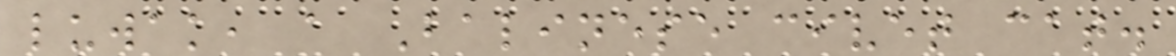luwak, a Balinese civet cat.
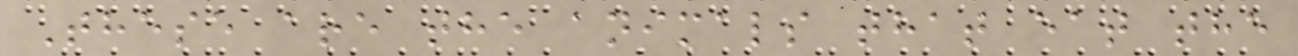These are the animals that eat the
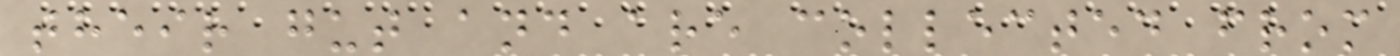their gut and are collected from
